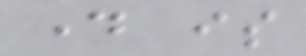day is
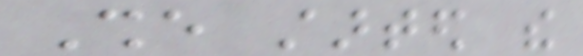She started the
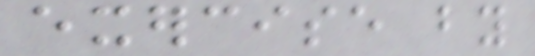exercise by
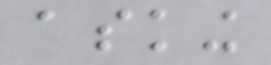asking
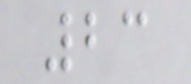23
